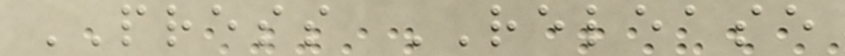PRESS RELEASE
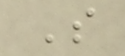S
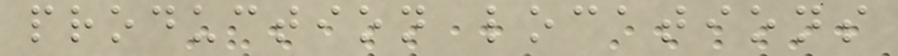production locations
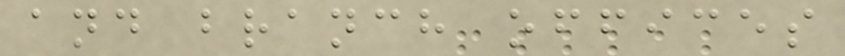and branch offices
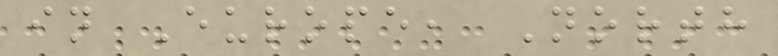in Europe, North
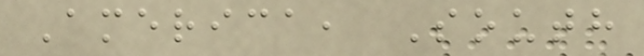America, South
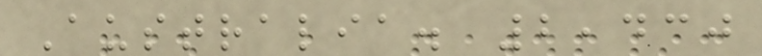Australia. 2,430
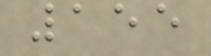155
